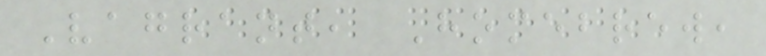Vagrant, Homebrew,
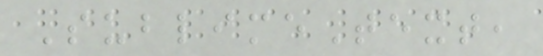SublimeText,
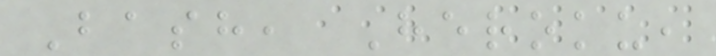Bash, Heroku,
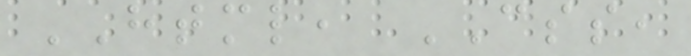HTML, CSS,
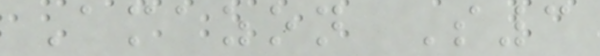Amazon S3
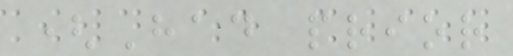(Had prior
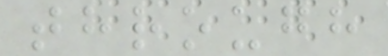through
